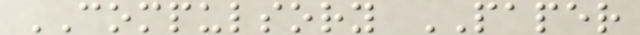COMPULSORY PAPER
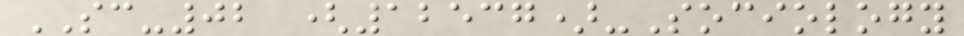SC-02 (12537)-Sociology
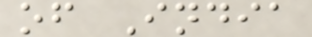of India
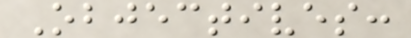Objectives:
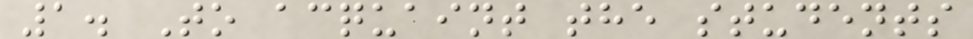1. To acquaint the students
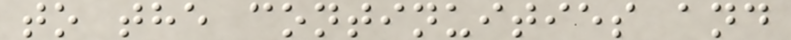to the continuities and
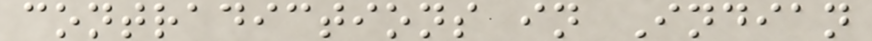contradictions in Indian
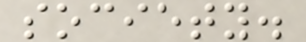society.
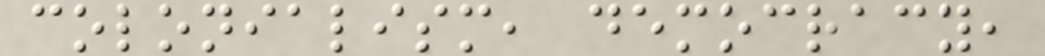colonialism, democracy,
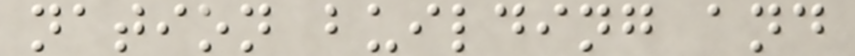nation building and
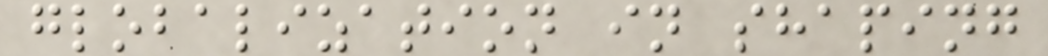globalization in shaping
